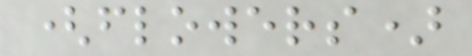(flowers)
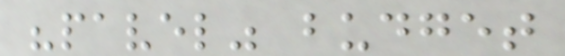"pavel" budget
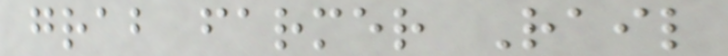grab farmer Rail
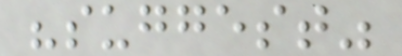"suggest"
